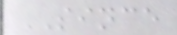SINCE
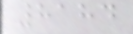8184
